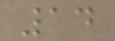14
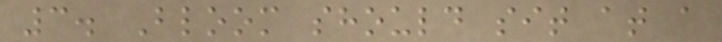3. Bloom should sit at a
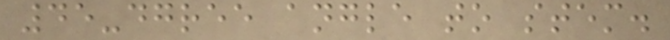45-dgree angle to stem.
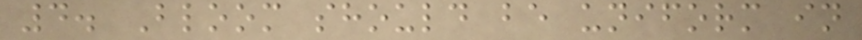4. Bloom should be uniform in
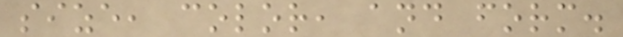size, color, and form.
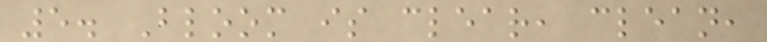5. Bloom is clear, clean,
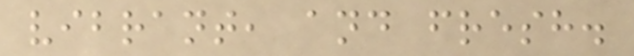vibrant, and fresh.
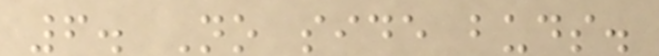6. No side buds.
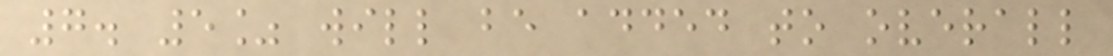7. 5% will be added to overall
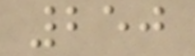250
